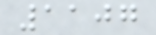1107
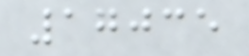17035
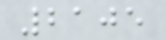2105
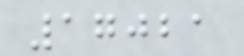17021
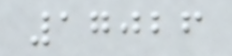17026
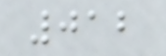012
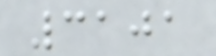3101
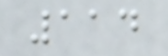114
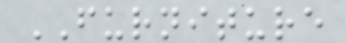FURNITURE
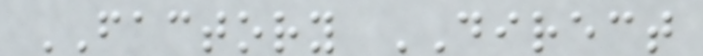FACTORY DIRECT
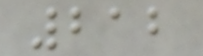212
